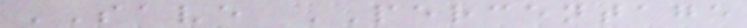SAVE PERCENTAGE
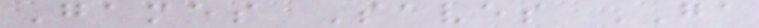Games Saves GA
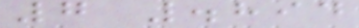7 .894
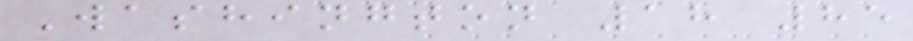Washington 18 85
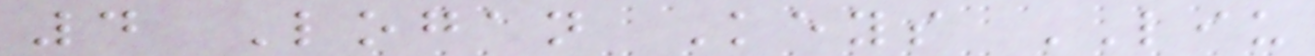4 Logan Keys LIU
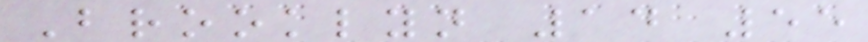Brooklyn 14 55
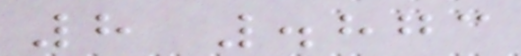8 .873
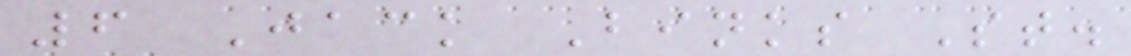6 Jack Binks St.
